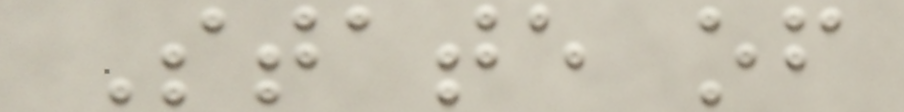State of
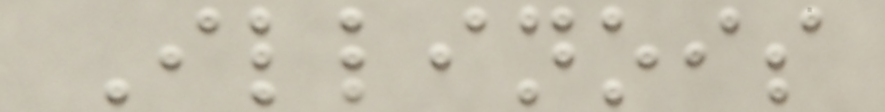Illinois
